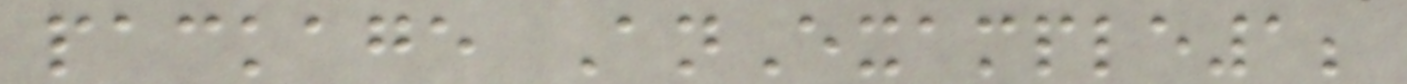package AnExample1;
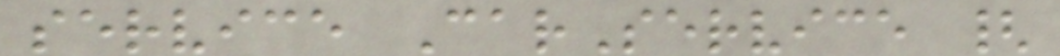service CarService {
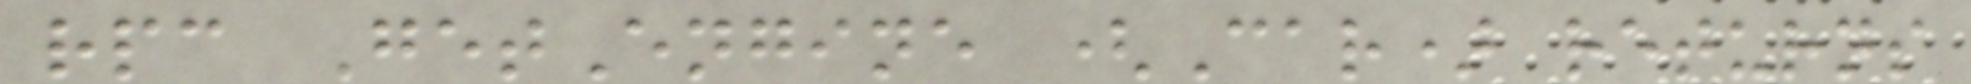rpc GetEngine (Car) returns
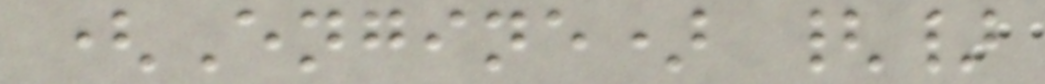(Engine) {}
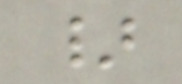}
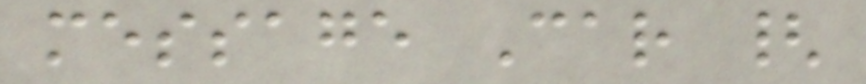message Car {
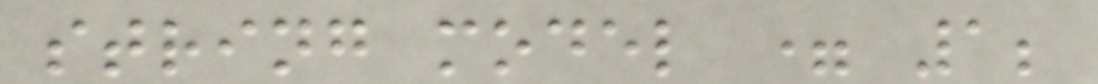string model = 1;
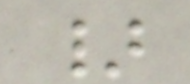}
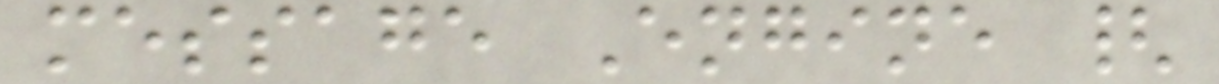message Engine {
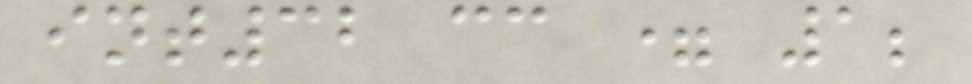int32 cc = 1;
